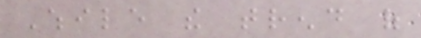While the trend of
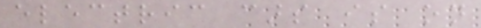electric cars is on
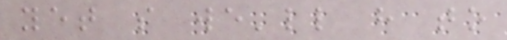yet so we'll have to
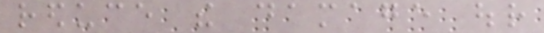reduce the damage our
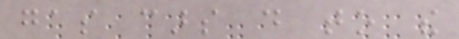gas cars do to the
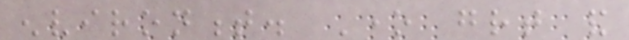environment. One great and
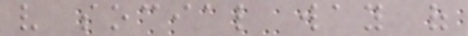very social way of
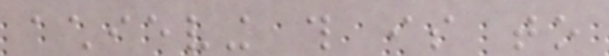achieving this is to
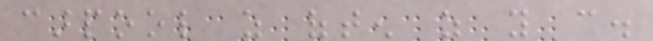carpool as often as you can.
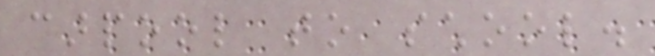carpool to school.
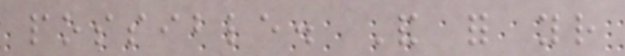possible. And for your
